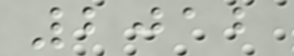2012
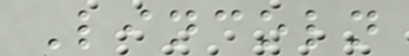Lincoln
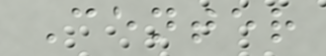Center
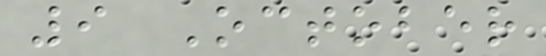9 October
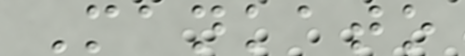Mankato
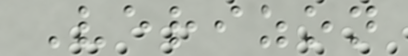Verizon
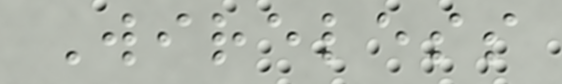Wireless
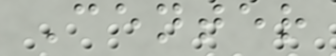Center
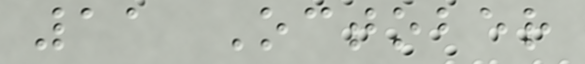11 October
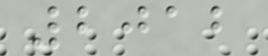2012
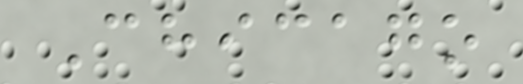Chicago
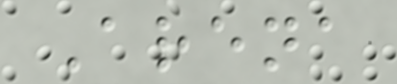Arena
